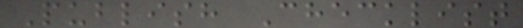Publish Checklist
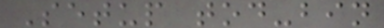Setup tod-bin
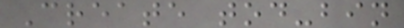Create tod-bin
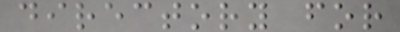directory for
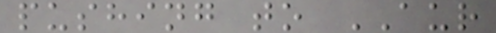pushing to AUR
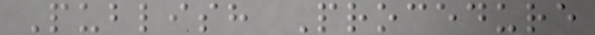Publish Procedure
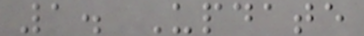1. Update
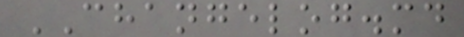CHANGELOG.md
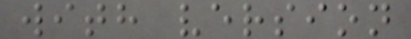with version
